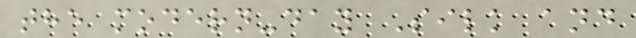the modern-day Silk and
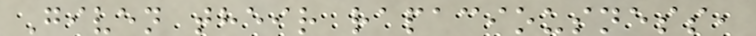Given their rapaciousness,
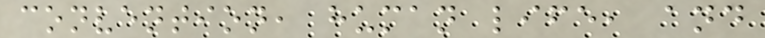convention, human life, and
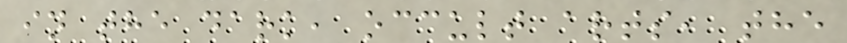in the dark, occult arts, the
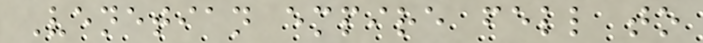Venetian empire fell to
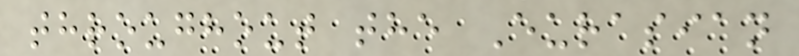throughout the Eurasian
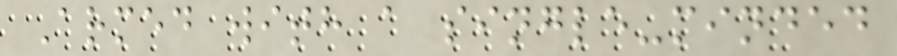Armed with a single-minded
